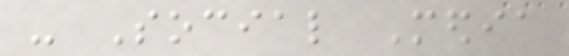- Social Media
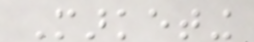Marketing
